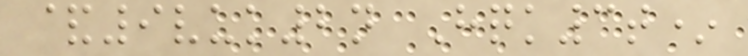&9vuk2n Hqk3t*
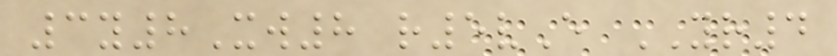3y8Xw8 r5vE YR4
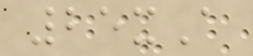25xA
